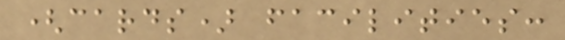(cards) facilities:
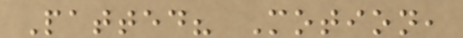Patted? Motion,
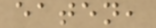eaten,
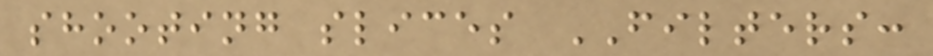shooting slices FILTERS:
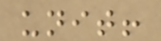unit!
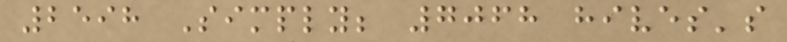2598 Simply; 7068 hives's
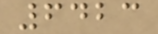6423
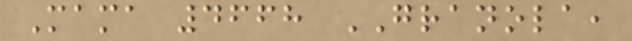Mama 4668 GRANOLA,
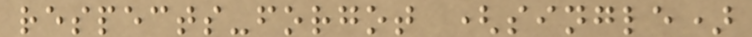respects-forgot (single)
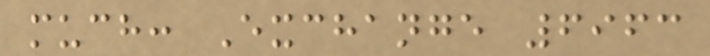much: Exchange 6963
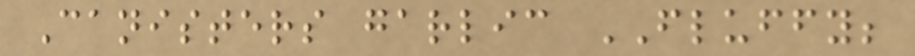Canisters garlic FLUFFY;
